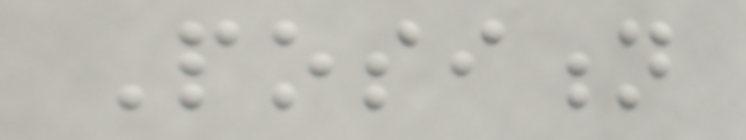Position
